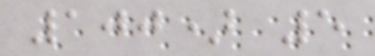100) 5
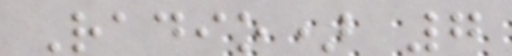Radio) 7
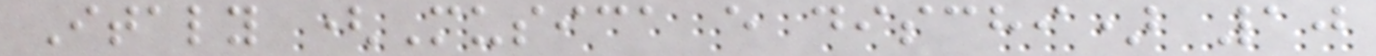Italy (Musica e dischi) 10
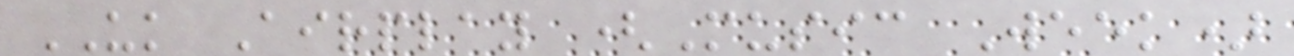UK Airplay (Music Week)
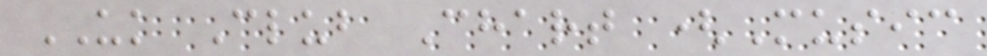UK Club Chart (Music
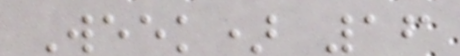Week) 16
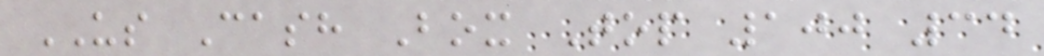US Cash Box Top 100 34
